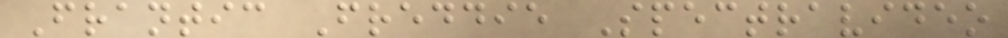Frantic Freddie Spectravideo
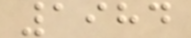1984
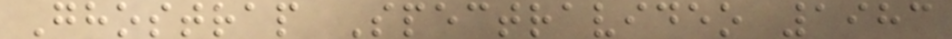Ghostrap Spectravideo 1983
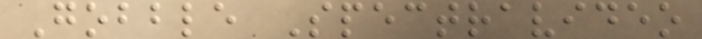Gobble Spectravideo
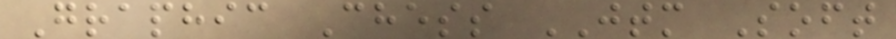Graphic Chess JTM Soft
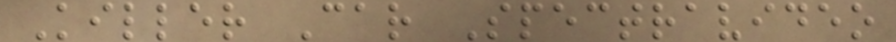Killer Car Spectravideo
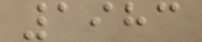1983
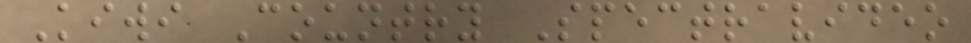Kiwi Country Spectravideo
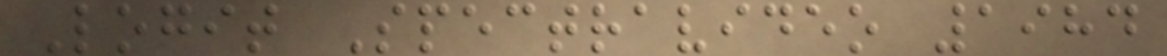Logit Spectravideo 1984
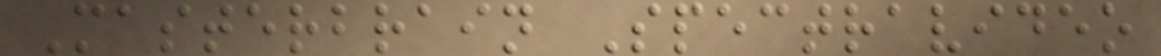Masterbrain Spectravideo
